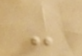-
